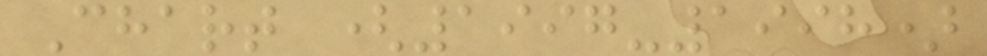Chart (1997-1998)
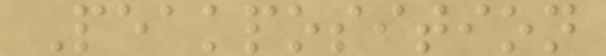Peakposition
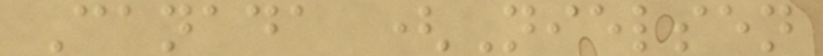Canada (Nielsen
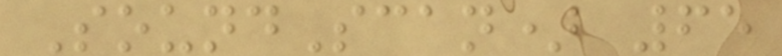SoundScan) 65
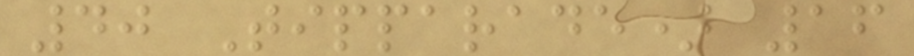40 Tipparade) 16
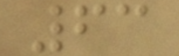63
